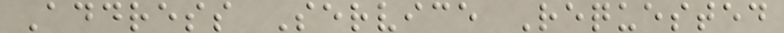Address Service Requested
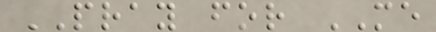PRAY for ME
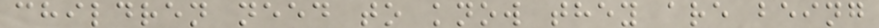children need to know they are being
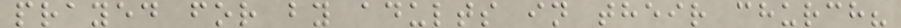prayed for by adults in their church?
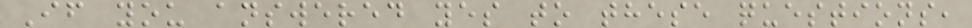If you answered yes to these questions,
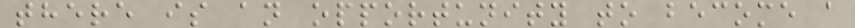there is an opportunity to become a
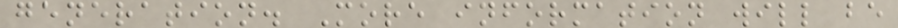generation. More information will be
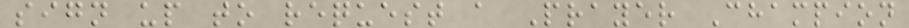sign up to request a Prayer Champion
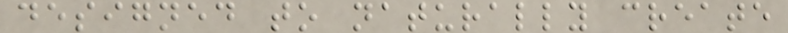designed to naturally create
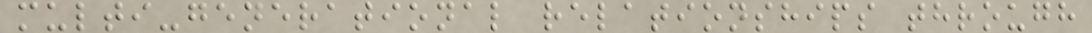multi-generational relationships through
